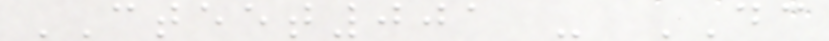CTEET001 - DC
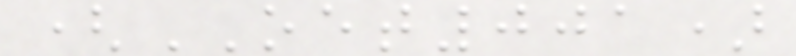(OET001)
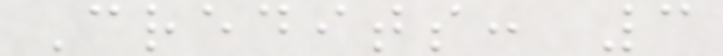Credits: 3
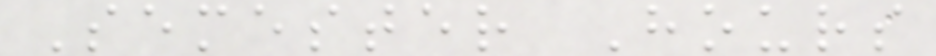Semester Hours
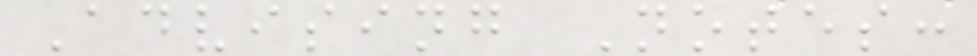Advising Notes:
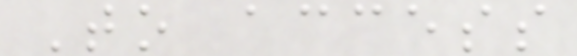To access
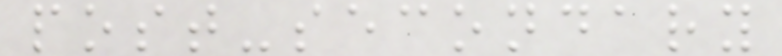post-secondary
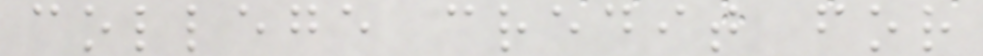college credit for
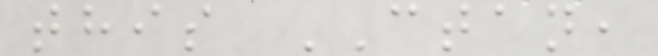this CTAN,
